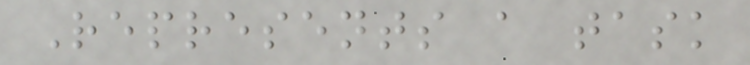Represents a task
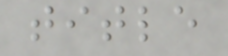title
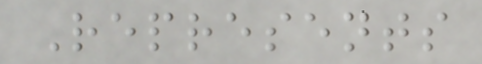Represents
